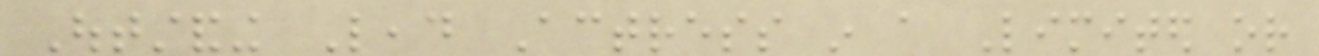Outstanding Lead Actress in a Limited or
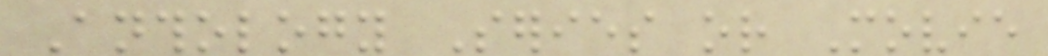Anthology Series or Movie
